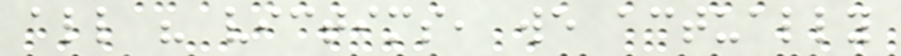all his victims, we actually
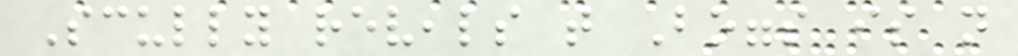Scully reveals that Boggs is not
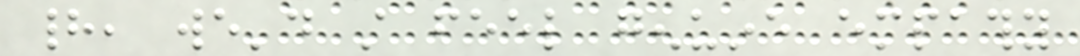had, we'd still feel genuine empathy
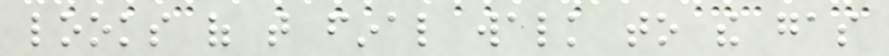looks of that final walk to the gas
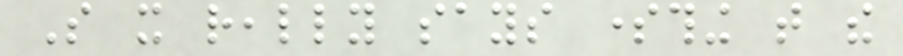So it really says something that the
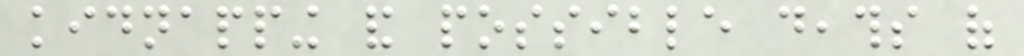kidnapping and possible deaths of
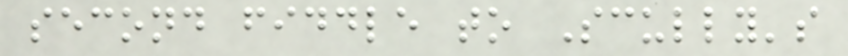second fiddle to Scully's
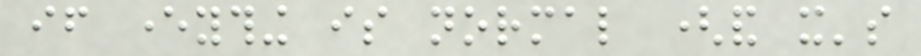if everything is normal (and it's
